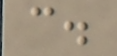c.
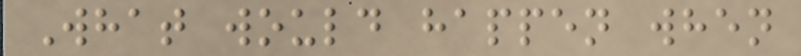What would happen when
